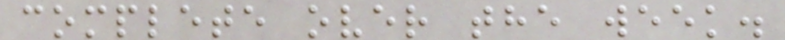complete over the week.
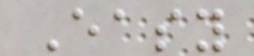Easy
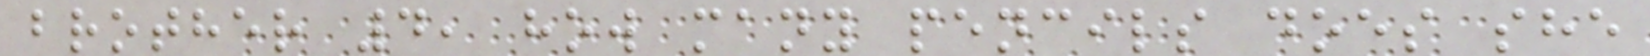brother 4, how many pencils does she
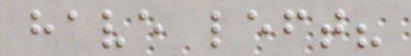have left?
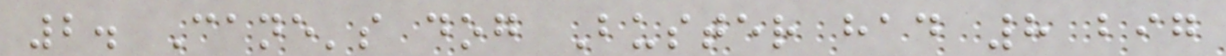2. Cane's dog Buster had 8 big
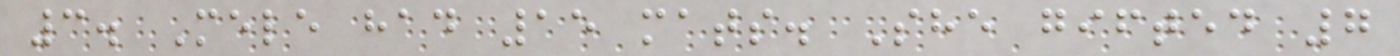3. Mele had 15 mats. She gifted 7
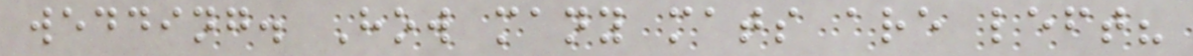wedding. How many mats are left?
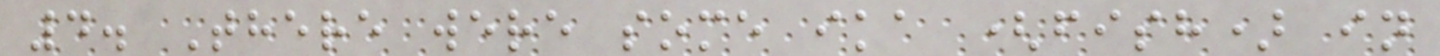4. There were some ika (fish) in
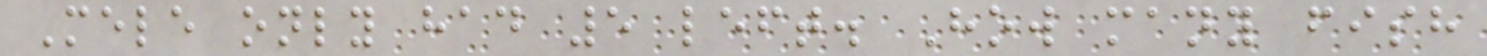Mele only had 5 left. How many fish
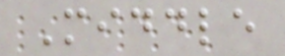Middle
